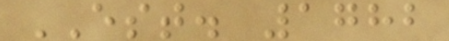EST. 1782
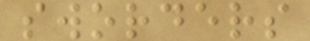sworders
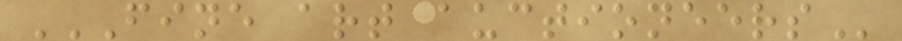FINE ART AUCTIONEERS
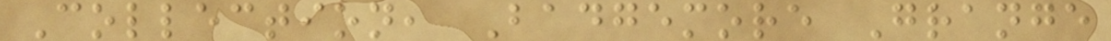Collection, Badgemore Grange
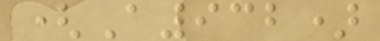(A932)
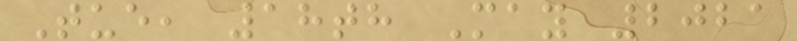Tue, 18th May 2021
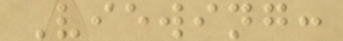Viewing:
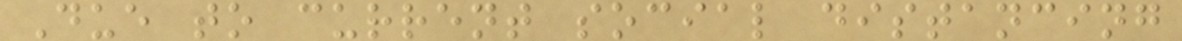Due to current social distancing
